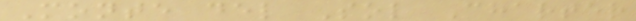Monte del Sol Charter
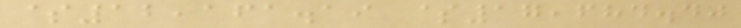$12,161.19 $17,684.40
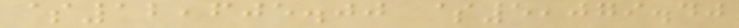$12,605.00 $5,079.40
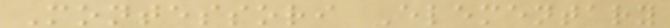Montessori Elementary
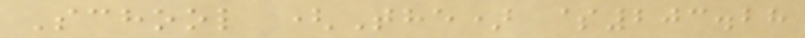School (The) $203.28
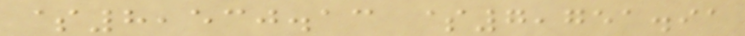$8,530.13 $7,751.91
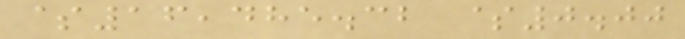$16,485.32 $0.00
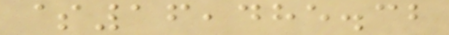$16,485.32
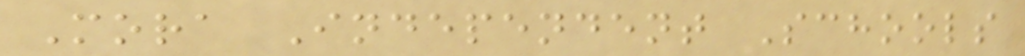Mora Independent Schools
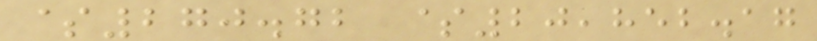$270.72 $20,852.17
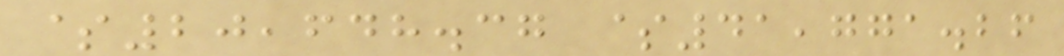$20,648.37 $41,771.26
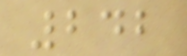242
